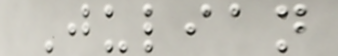Julian
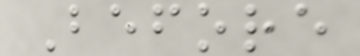Before
